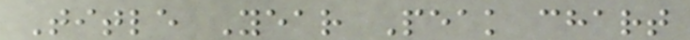Title Year Peak chart
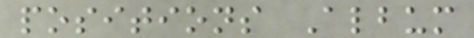positions Album
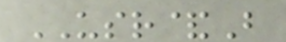USR&B
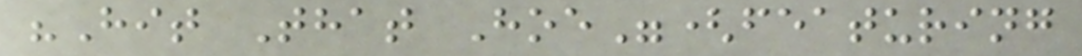"Hit That Hoe"(featuring
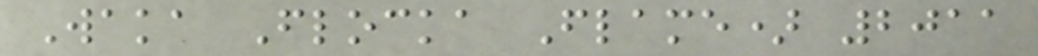Waka Flocka Flame) 2011
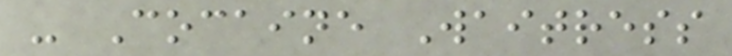- Cocaine Waitress
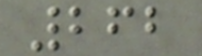262
